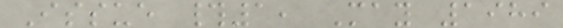Issue #1, May 1989
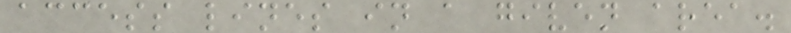access lines in a given area.
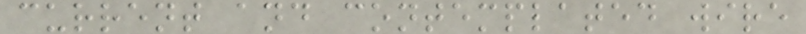current and contemplated wire
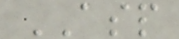ASP
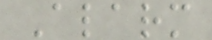Alarm
